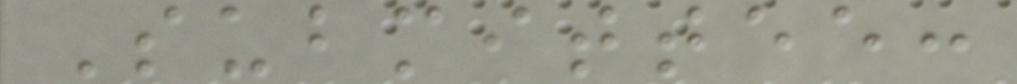Submittee:
